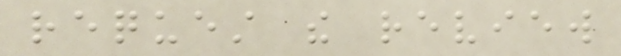request the review
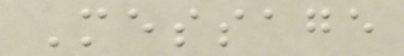Message
